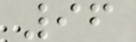96
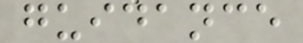guidance
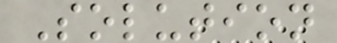Solution
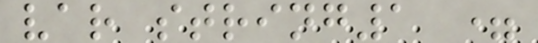var string1 =
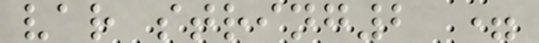var string2 =
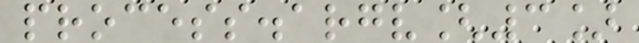process.argv[3]
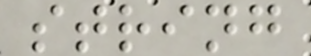string
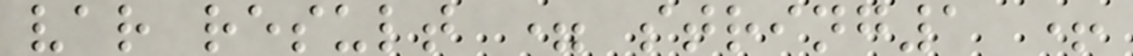var result = string1 +
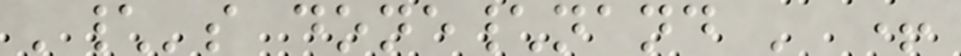'\'s done\nand ' +
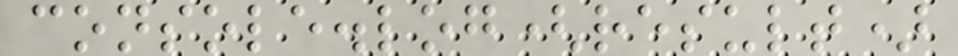console.log(result)
